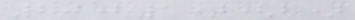20(1)(b)
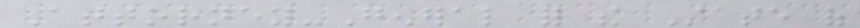Attorney-General for the State of
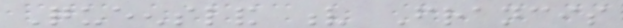Queensland v Francis
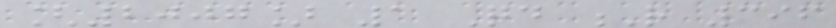[2007] 1 Qd R 396
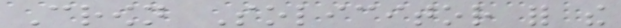Crown Solicitor for the
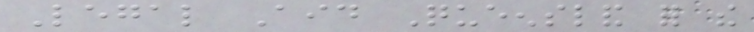Legal Aid Queensland for the
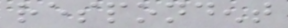respondent
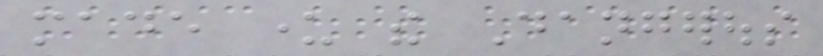made under the Dangerous
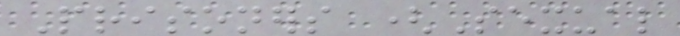Prisoners (Sexual
